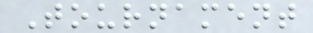Tournament
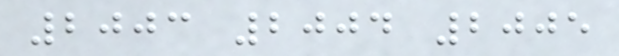2003 2004 2005
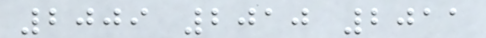2009 2010 2011
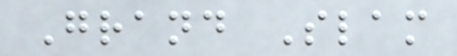Grand Slam
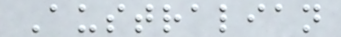Australian
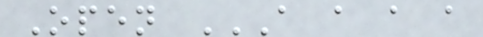Open A A A A
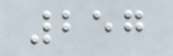257
